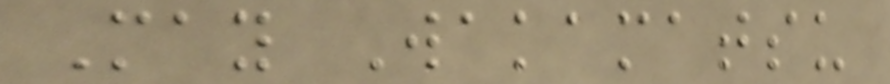May Wakamatsu
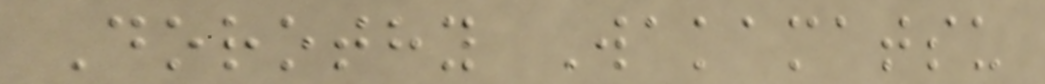Dorothy Wakamatsu
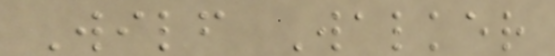Wilf Walker
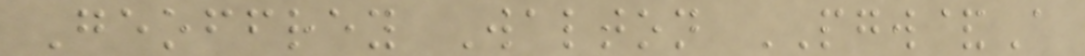Geoffrey Walton PGW&A
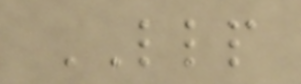LLP
